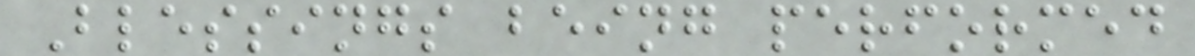Blessings being performed
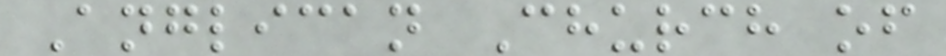Anglican Church of
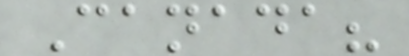Canada?
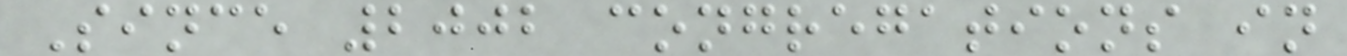Since 2002 congregations in
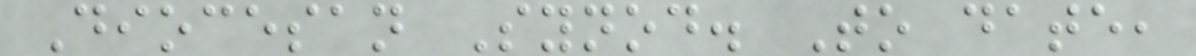Diocesan Synod. To date,
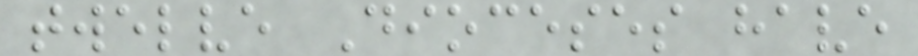twelve Dioceses have
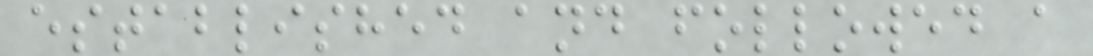established and followed a
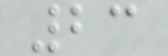23
